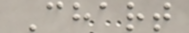Chart
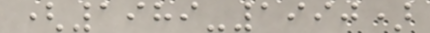(1989-1990)
